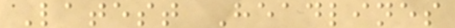Latest Headlines
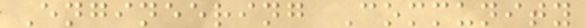Engineering Community
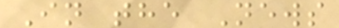In the News
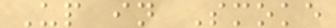Up in Smoke
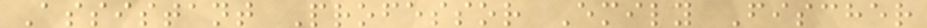Assistant Professor Emily Fischer
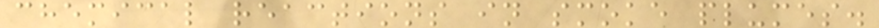chemical reactions in smoke plumes.
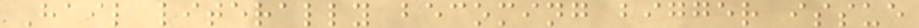Hail literally becoming bigger issue
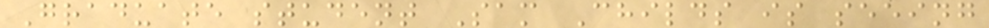Graduate student Sam Childs is seeing
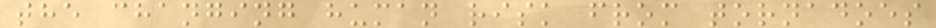the changing human risk from tornadoes
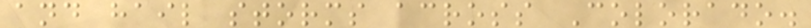and hail storms across Colorado.
